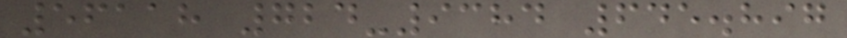56118 724-9384 645.897
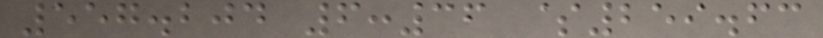557.204 6:36 $259.63
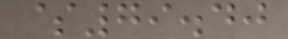$79.40
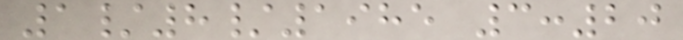1/8/1985 3:20
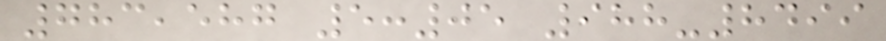783,587 5:05 988-8499
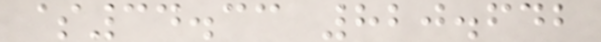$34.33 820.642
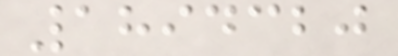1894320
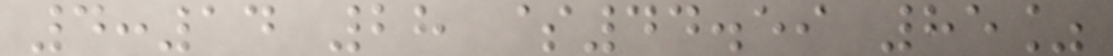4:14 28 $44.59 85%
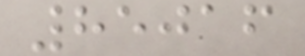85016
